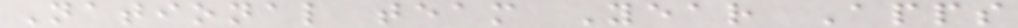National team Year Apps
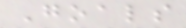Goals
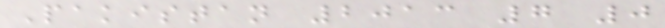Pakistan 2013 7 0
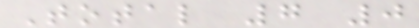Total 7 0
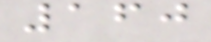160
